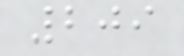209
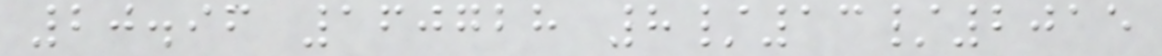20.96 160728 8/13/2015
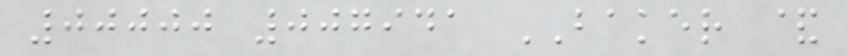00000 007941 BAKER &
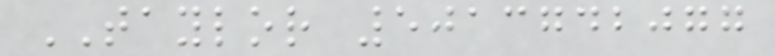TAYLOR 5013742077
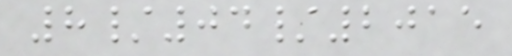8/04/2015
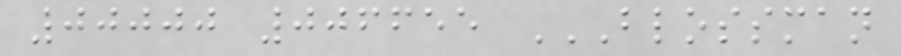00000 006655 BLOSSMAN
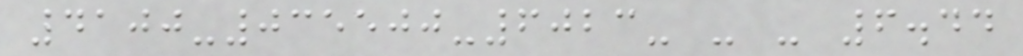4100-035500-6023- - - 6.44
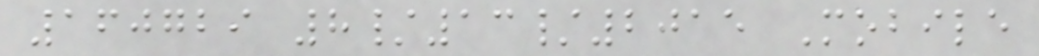160729 8/13/2015 Mobile
